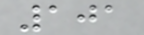101
